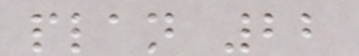plan 22
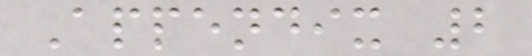Appendix 2
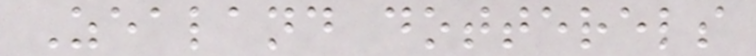Zealand dotterels
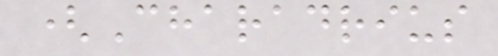(Charadrius
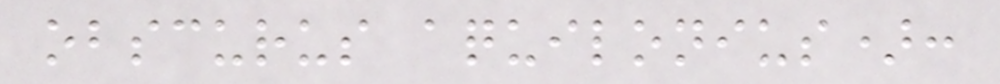obscurus aquilonius):
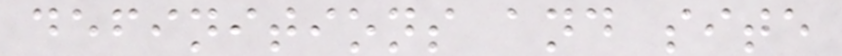definitions and site
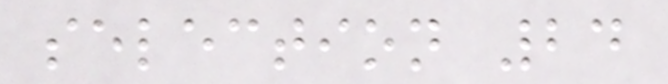selection 24
